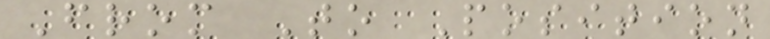From To Position
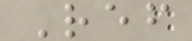Ref
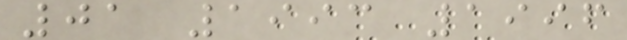01 1993 1996
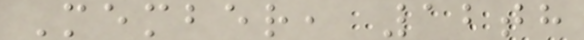Member, 12th
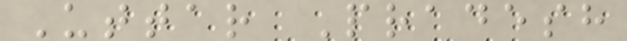Uttar Pradesh
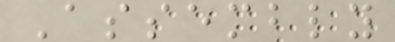Assembly
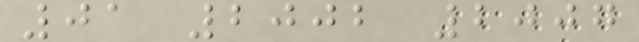01 2002 2007
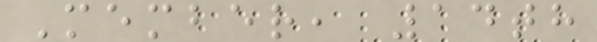Member, 14th
